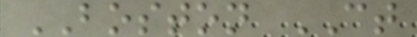BOSTON CT
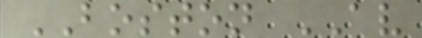BOSTON AV
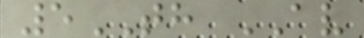5TH AV
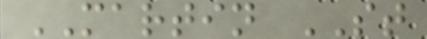MARTIN ST
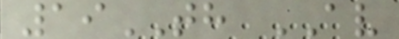19TH AV
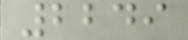2249
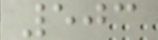503
